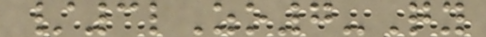/3lZo7-Qy
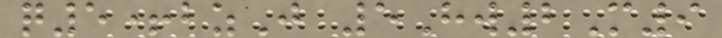q5+bzJ 5Hw2M9
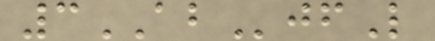3ABjfL
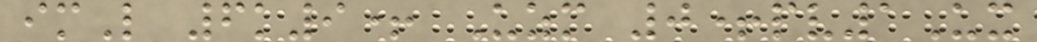imL 6k9+ Uzm 0+pv1Ux
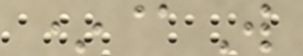*@W
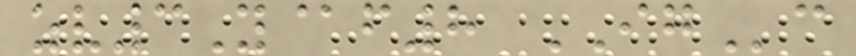zv3Y@f8 IGc
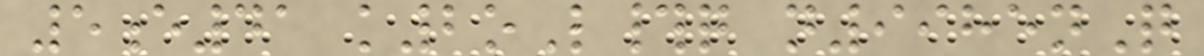5e41 k2oL#q n9985nQ
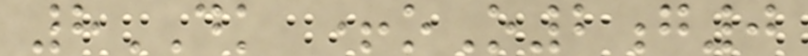8DK +oO2g0
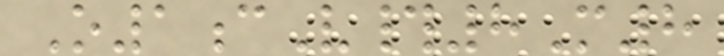O1cV#8M8
